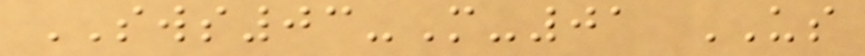SWS03-M-01 US
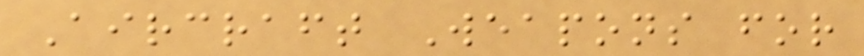Aircraft Weapons for
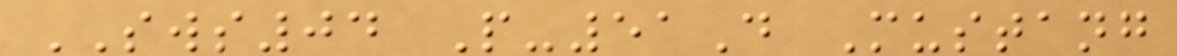SWS04 P-51D Mustang
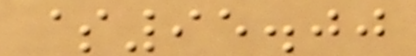$95.00
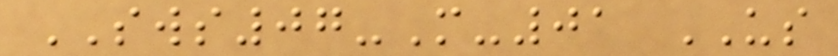SWS07-M-01 US
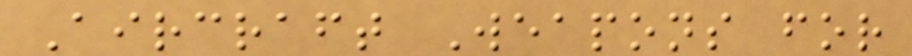Aircraft Weapons for
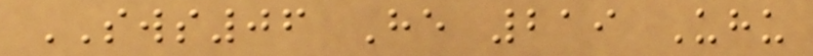SWS06 He 219 Uhu
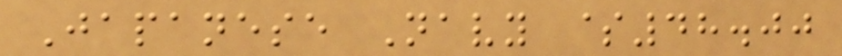Japanese Navy $48.00
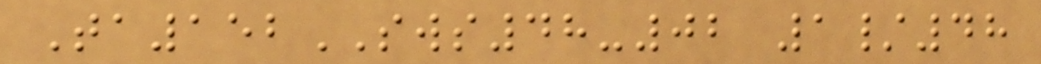Ta152SWS48-02 1/48
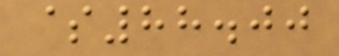$88.00
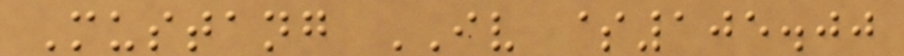Mustang IV $105.00
